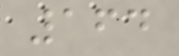164
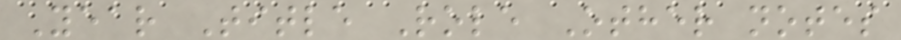Year Title Role Other notes
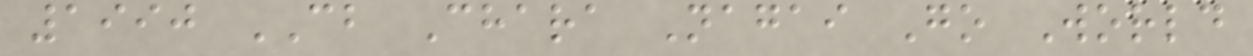1990 CB Chara Nagai Go World
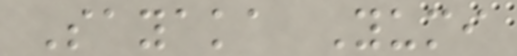Sayaka Yumi
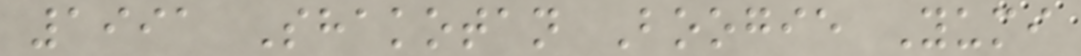1991 Shakotan Boogie Yumi
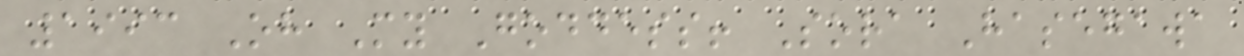1993 Oh My Goddess! Sora Hasegawa
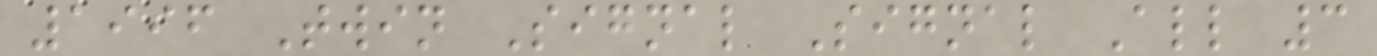1996 Twin Signal Signal All 3
